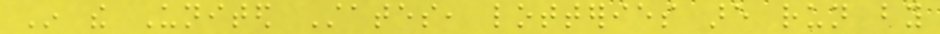In the United States, lotteries are run by
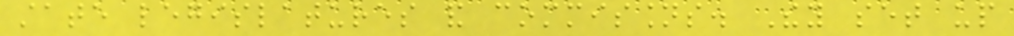state legislatures and commissions. They set up
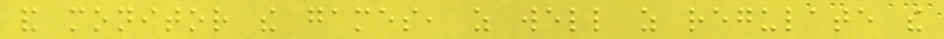and monitor the games, as well as regulate the
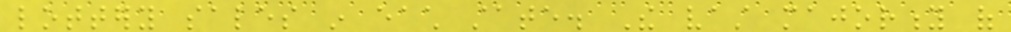lottery sales in each state. The vast majority of
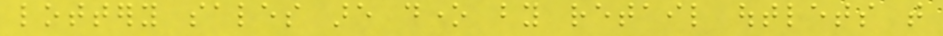lottery sales are done by retail outlets that
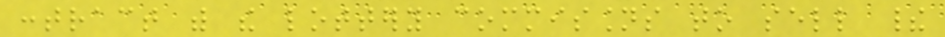contract with the lottery commissions to sell their
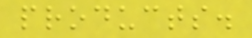products.
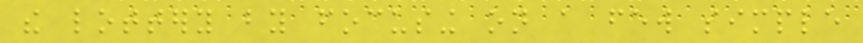the lottery by focusing on a few simple
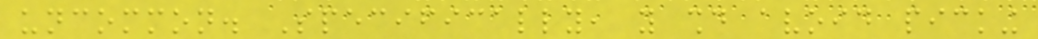uncommon. Specifically, you should avoid picking
